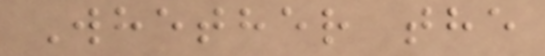Whether the
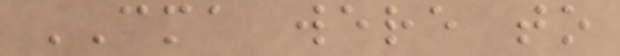CMA were to
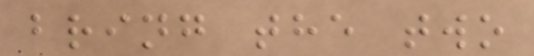bring the two
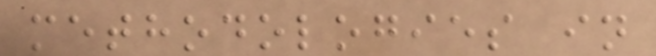methodologies in
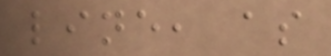line, as
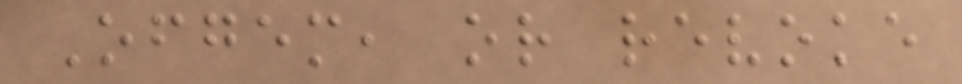Ofgem, or revoke
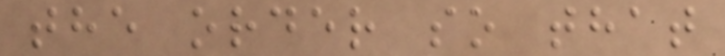the order so that
